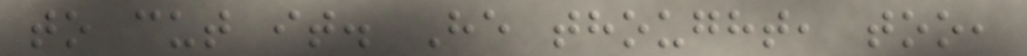to cut it. He thought, too,
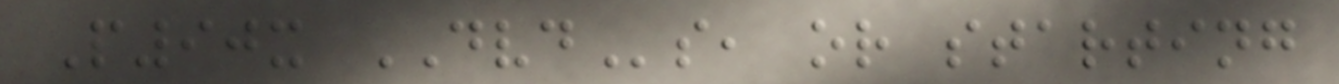P90x DVDs, or starting
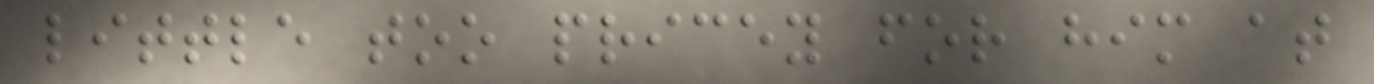little too pricey for him at
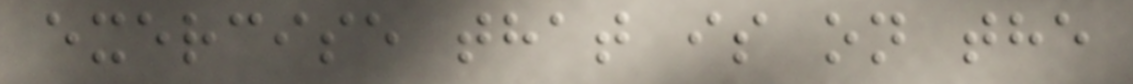exercise that is on the
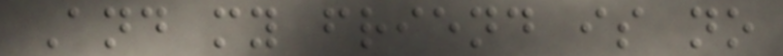And my friend is no
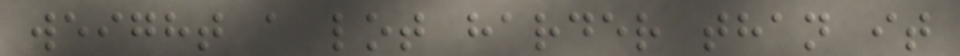weight a lot harder than it
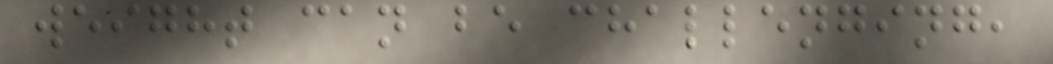weight can be challenging,
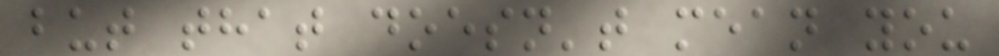but that doesn't mean you
